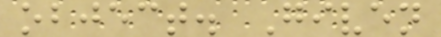object. Given
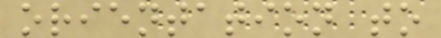orientation to
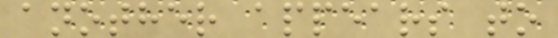another appears to
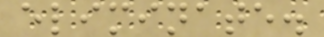eliminate.
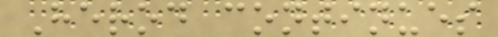Herod continues
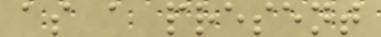as a present
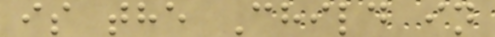is the Child in
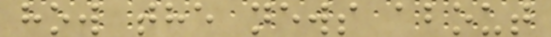how the news about
